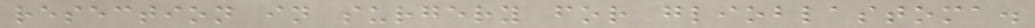resection in surgery for glioblastoma.
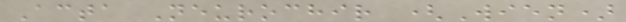Acta Neurochir (Wien)
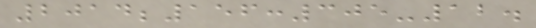2014;156:305-12.
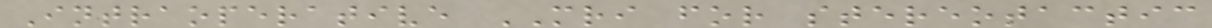Intraoperative MRI for stereotactic
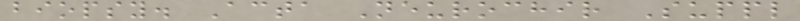biopsy. Acta Neurochir Suppl
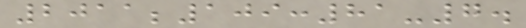2011;109:81-7.
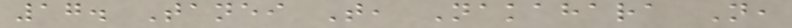17. Tanei T, Nakahara N,
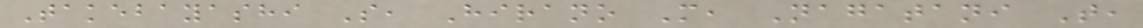Takebayashi S, Hirano M, Nagatani T,
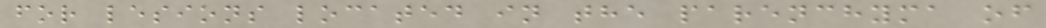for lesions located in the parenchyma of
